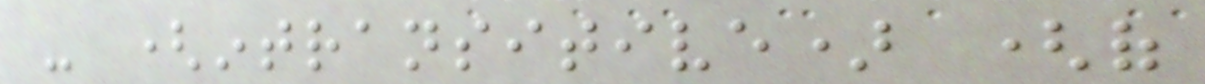- (intransitive) (of
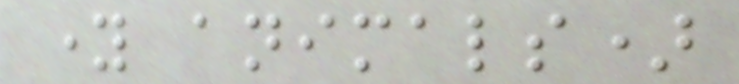young animals)
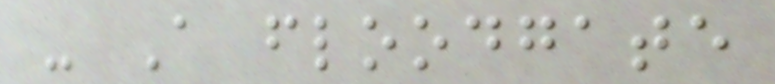- A floodgate
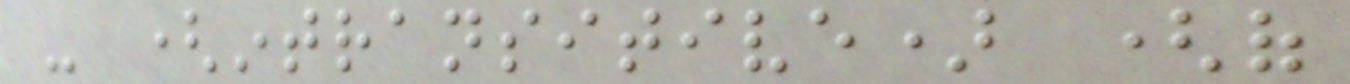- (intransitive) (of
